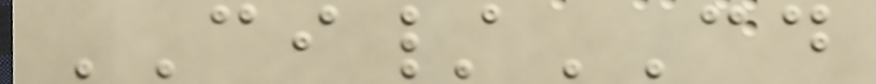CI/CD
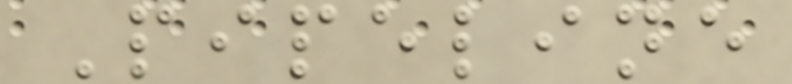Pipeline
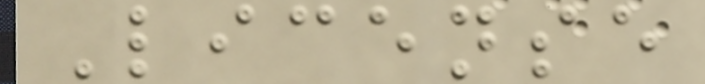License
